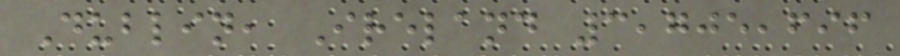Dublin, Ireland 3,705,696
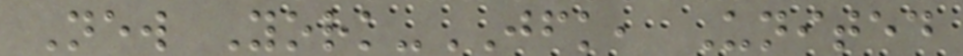New York-JFK, United
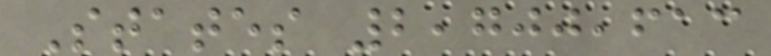States 2,700,613
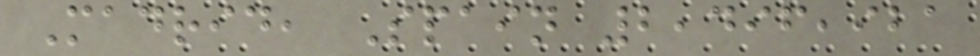Madrid, Spain 2,496,921
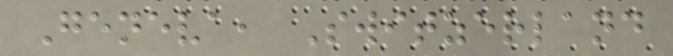Geneva, Switzerland
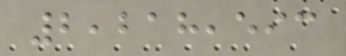2,218,593
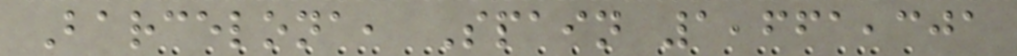Barcelona, Spain 1,661,301
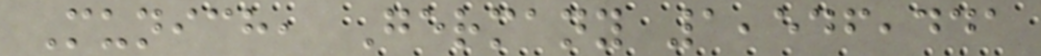Munich, Germany 1,546,441
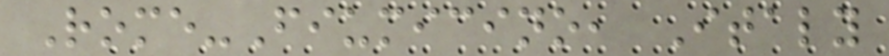Rome-Fiumicino, Italy
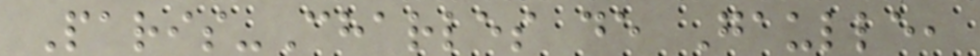Paris-Charles de Gaulle,
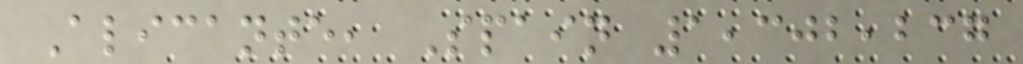Alicante, Spain 1,302,237
